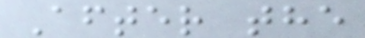After the
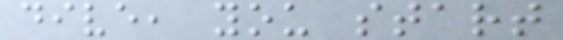dive, you start
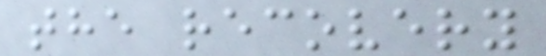the recovery
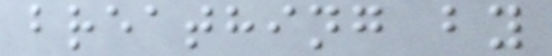breathing by
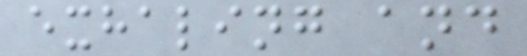exhaling and
